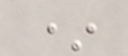*
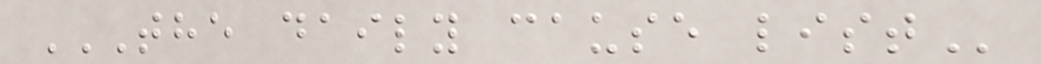THE DAILY CAUSE LIST
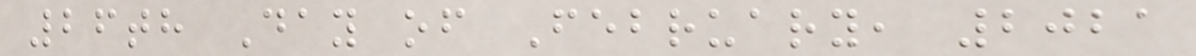26th Day of February, 2021
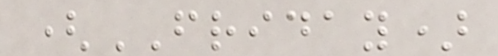(FRIDAY)
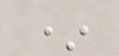*
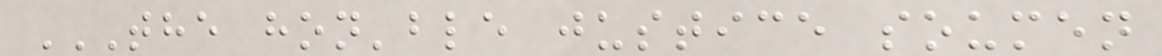THE HON'BLE JUSTICE SOUMEN
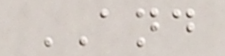AND
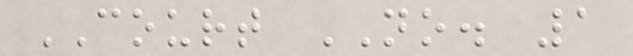COURT NO. 1
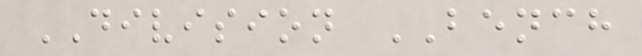DIVISION BENCH
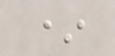*
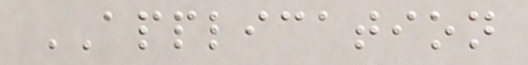APPLICATION
